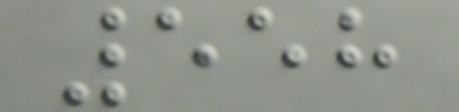558
